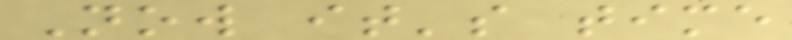Now it's time
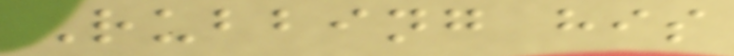Rubbing his
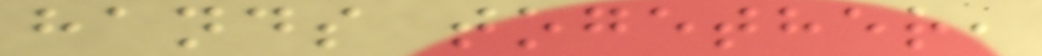hands together,
